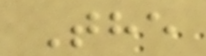The
